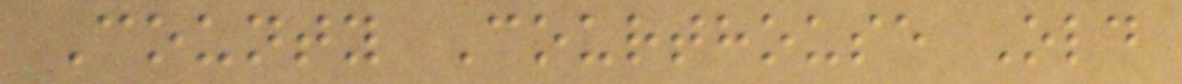County Courthouse Old
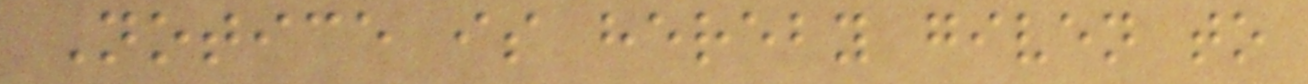Notice is hereby given to
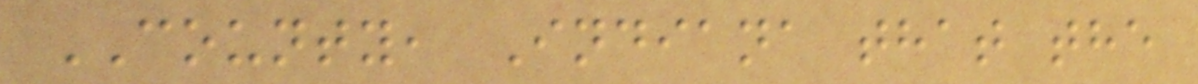COUNTY, Indiana that the
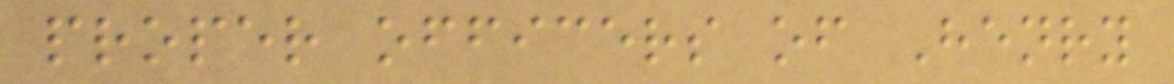proper officers of Henry
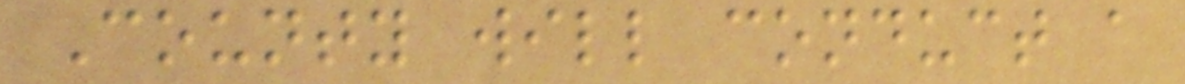County will conduct a
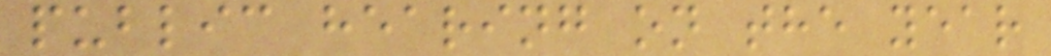public hearing on the year
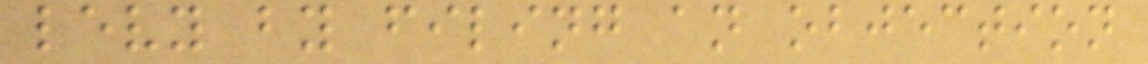levy by filing an objection
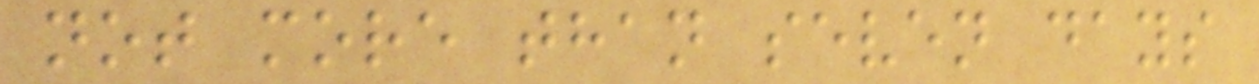not more than seven days
